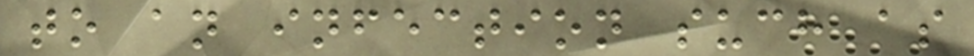to an infection such as
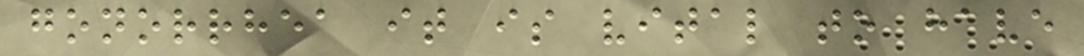gonorrhea it is vital to have
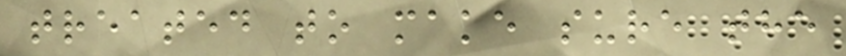treated to make sure the
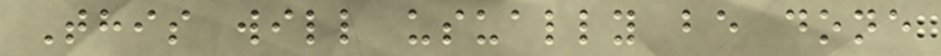This will usually be done
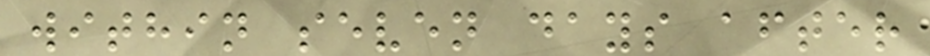within seven days after
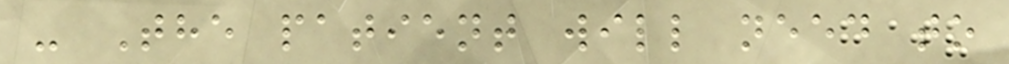- The patient will need to
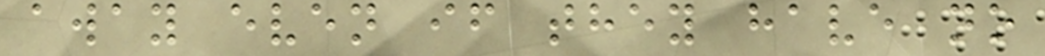away even if they have no
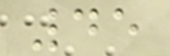45
